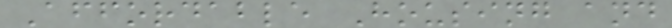Affordable Housing and
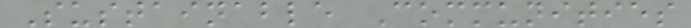Sustainable Communities
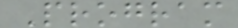Program
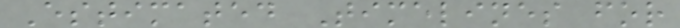Estimated Timelines for
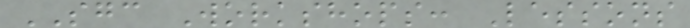SGC Workshops: Lessons
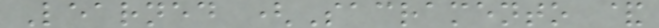Learned (Sacramento &
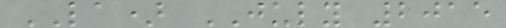LA) JULY 2015
